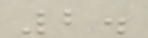2.
